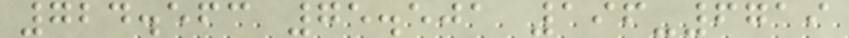724.563 75.501 196-6719
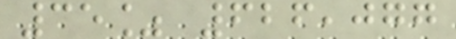35% 626,077
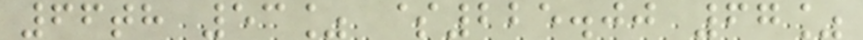66th 53% $225.00 67%
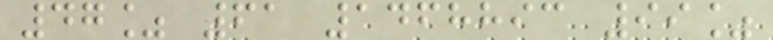47% 61 1468893 99%
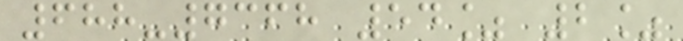688-7368 54% 2%
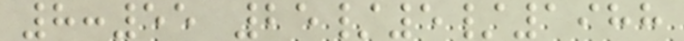8:55 25/5/1988
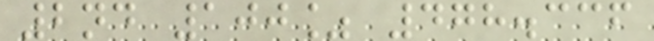2nd 100% 478.336
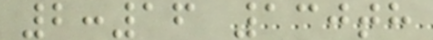2:16 130th
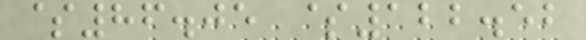$86.05 $122.52
